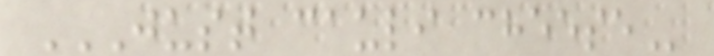JUST CAULI CHEESE
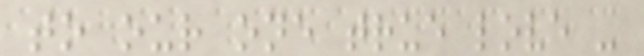to our one true love -
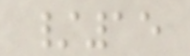/15
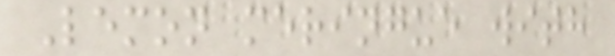Lemon meringue with
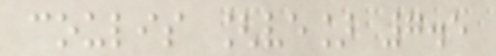coulis [ve] 7.5
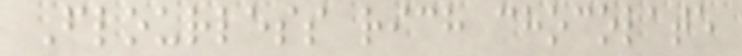Flourless rich chocolate
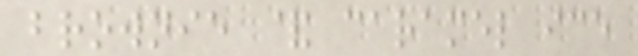brownie & caramel ice
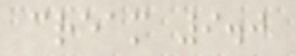cream 9.0
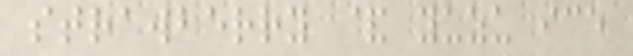strawberry & yuzu ice
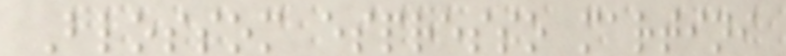Blossom espresso martini
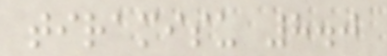tiramisu 8.0
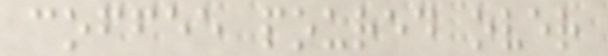coffee poured over
